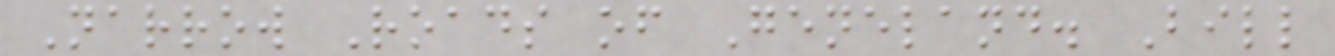Narrow Roads of Geneland. Bill
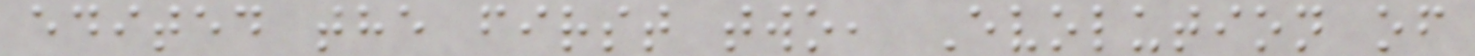edited the first two, Evolution of
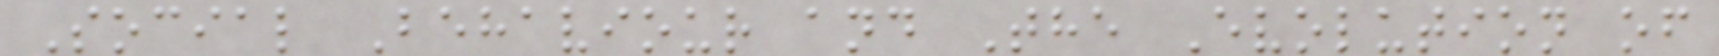Social Behaviour and The Evolution of
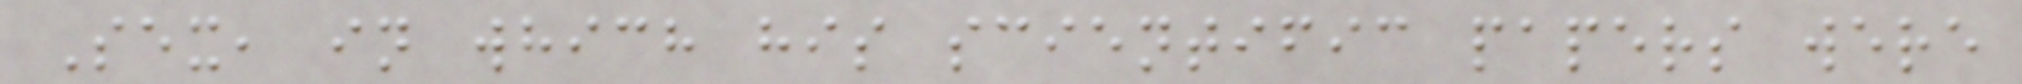Sex, in which his scientific papers were
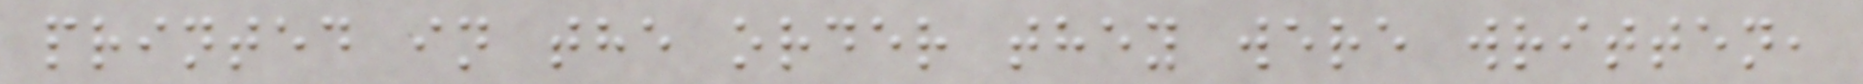printed in the order they were written,
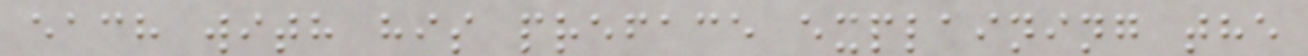each with his preface explaining the
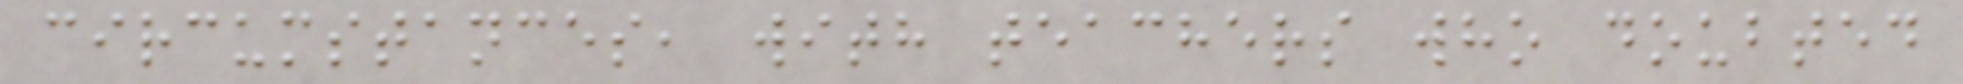circumstances, with teachers who doubted
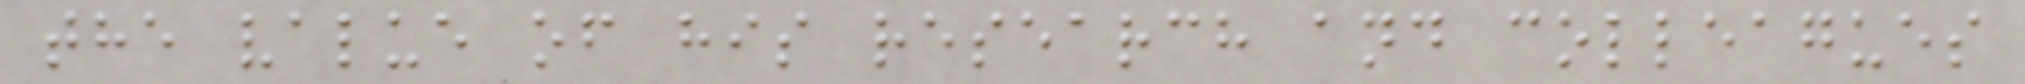the value of his research and colleagues
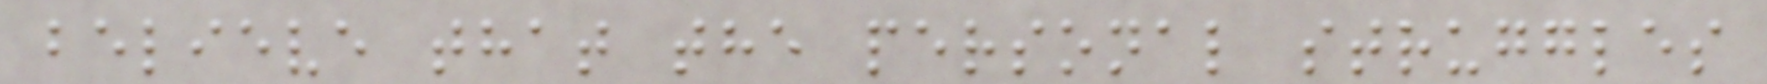believe that the personal struggles
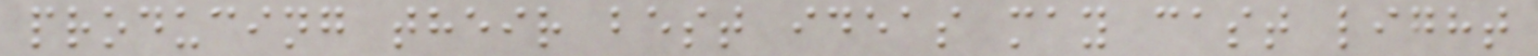producing their best ideas may cast light
